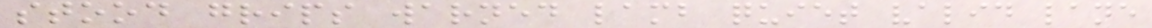stood grips warned lamb quiet valid lane
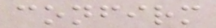confirm
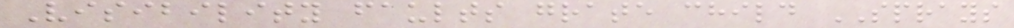Visibility faults grate child SPRAYS
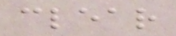clear
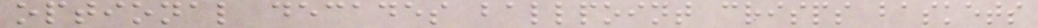optional decades ballpoint crisps baskets
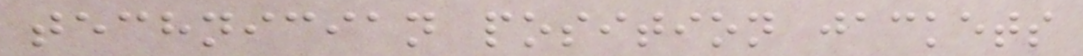technician position jackets
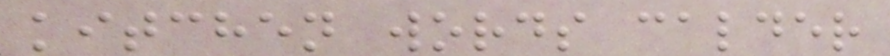kitchen words calder
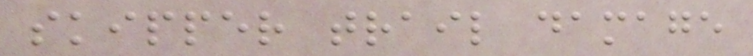skipper trail damage
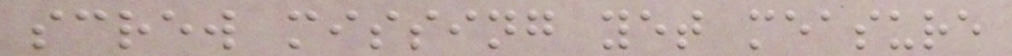screw missing yet measure
